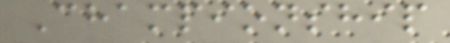Championship
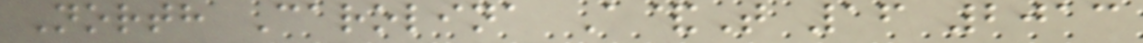North Carolina A&T 16 2013
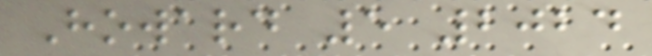Howard 5 2024
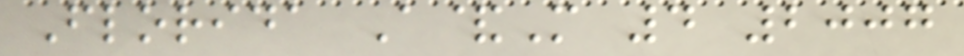Florida A&M 4 2007
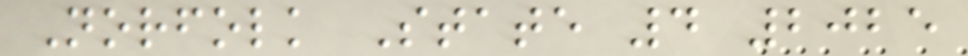Norfolk State 4 2025
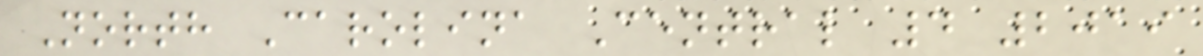North Carolina Central 4 2019
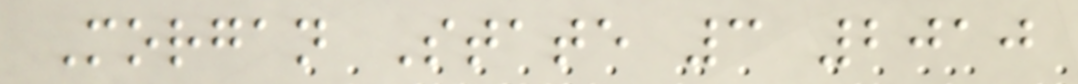Morgan State 3 2010
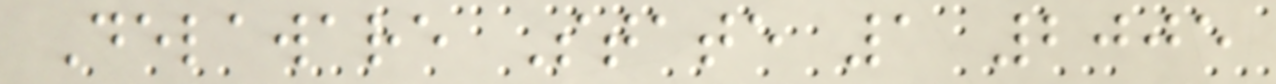Delaware State 1 2005
